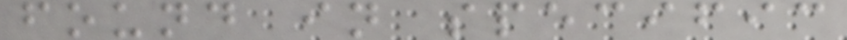found in specific
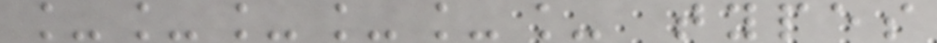______ types
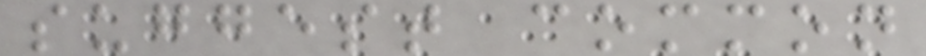suggest common
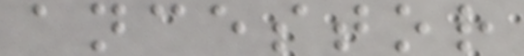ancestor
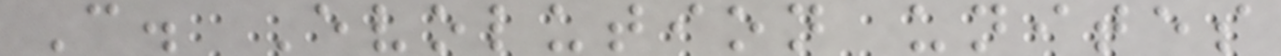C. Evolution unites
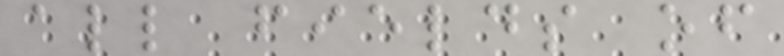all fields of
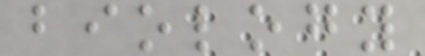biology
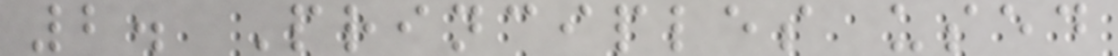2. Principles used
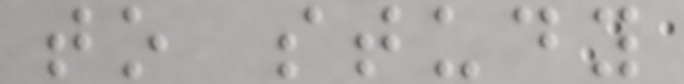to study
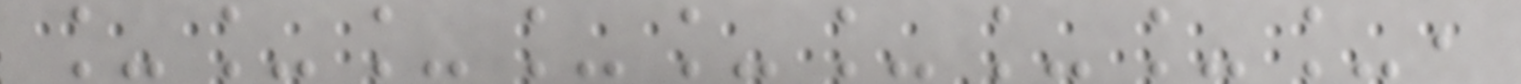_________,
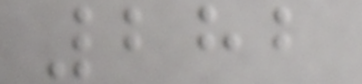282
